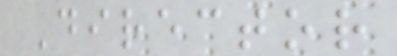Director
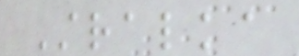Stralka
